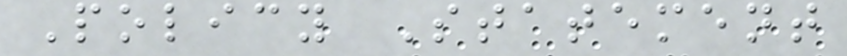Policy Statement
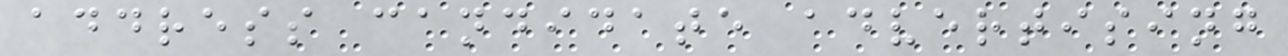address candidate advertising
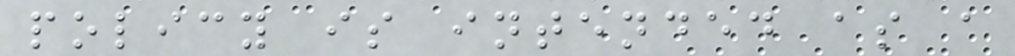policy is intended as a
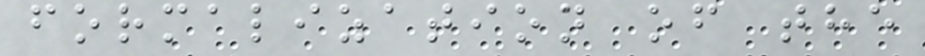formalization of the
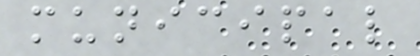municipal
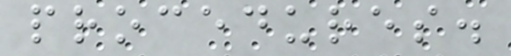procedures.
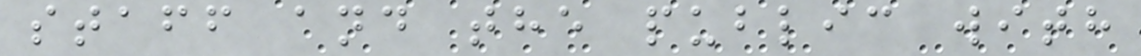staff and the public with
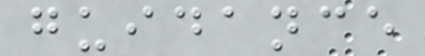guidance
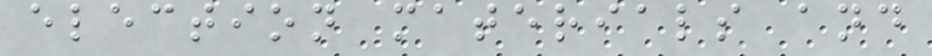election materials and
